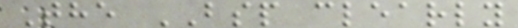The BSP clearly
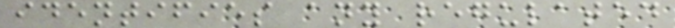identifies any regulated
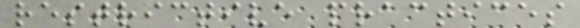restrictive practices
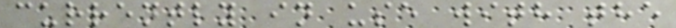currently in use with the
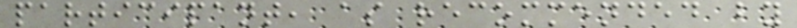participant, as recommended by
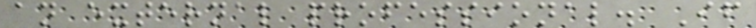an external professional. If
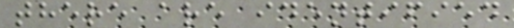there are identified
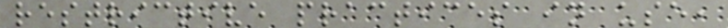restrictive practices in use,
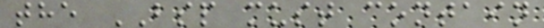the BSP must contain
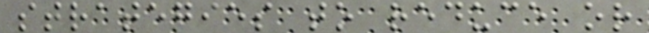strategies to reduce or
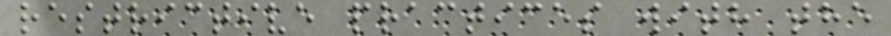restrictive practices with the
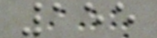155
